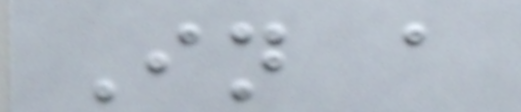In a
